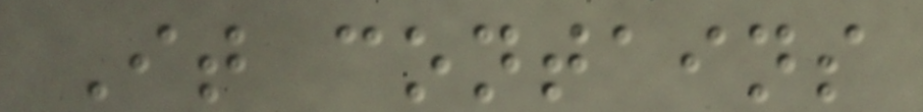It contains
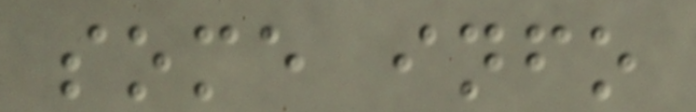some info
